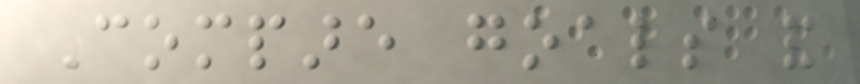Compare goals and
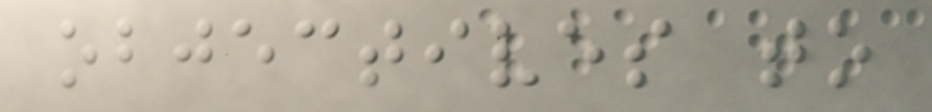objectives to
